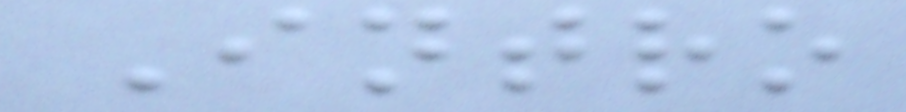Intro
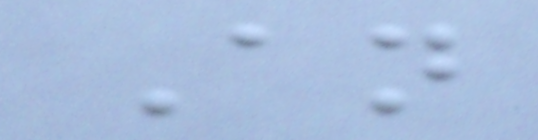An
